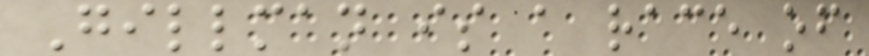Gillman is a race of
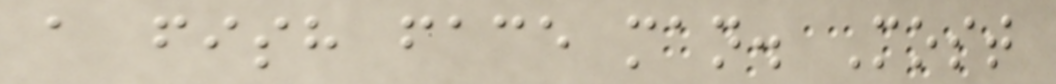a fish face man. Most
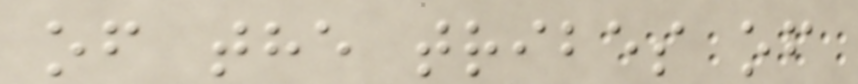of the tribes of
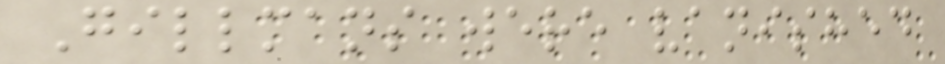Gillmans were vanished
